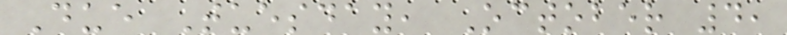Due Tuesday, October 4,
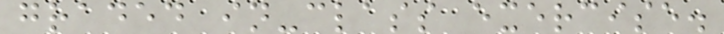graded in-class exercise.
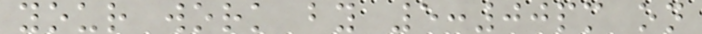your work by 5:00pm on
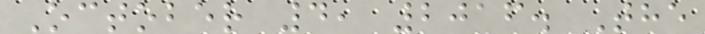October 4, 2016. The
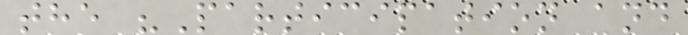the "Participation and
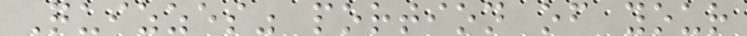Quizzes" portion of your
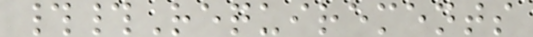##Requirements
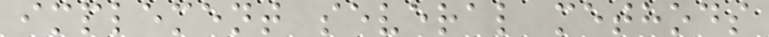implement several methods
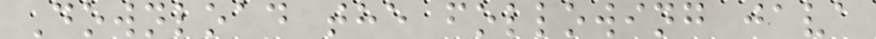Download the following java
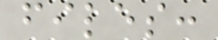files:
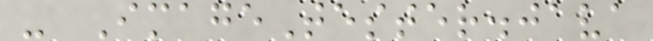- ImageTester.java
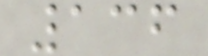136
